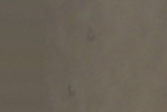A
